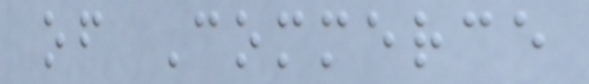of Commerce
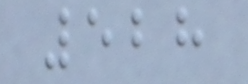528
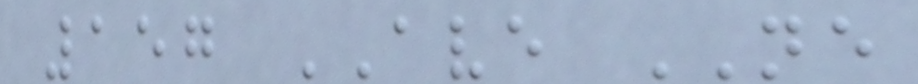157 AVE NE
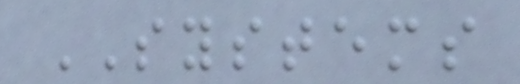SYSTEMS
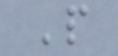P
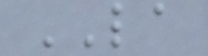LA
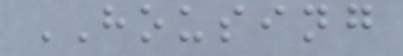HOUSING
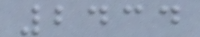2434
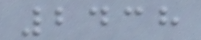2438
